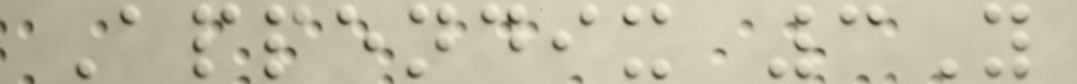Appendix 3Y
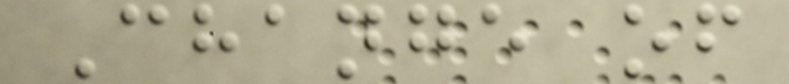Change of
